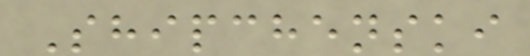Shipchenski
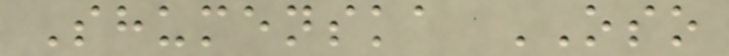Shumenska OSO
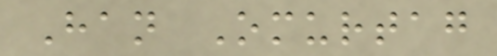Han Omurtag
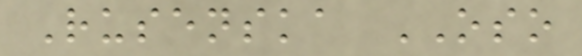Rusenska OSO
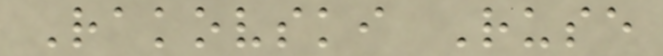Rakovski Ruse
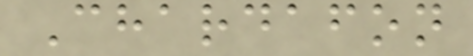Chardafon
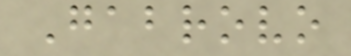Gabrovo
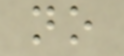no
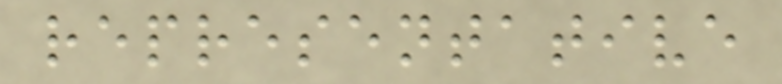representative
